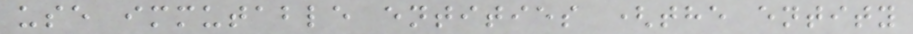use immutable entities (the entity
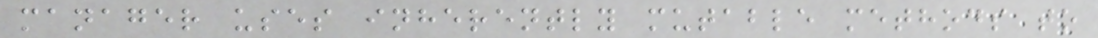manager uses inherently mutable methods to
